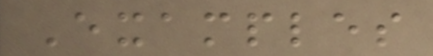Examples
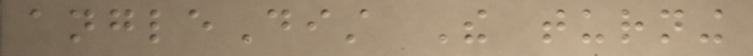angleDist The turning
